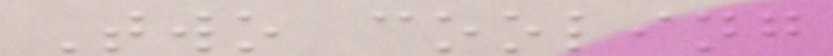Two cooling
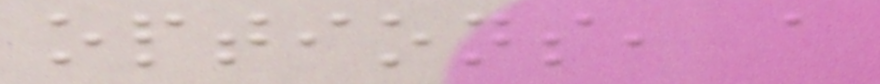options, a
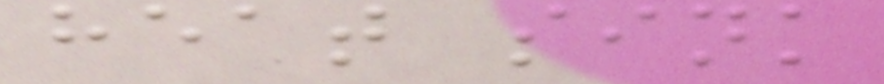heat sink
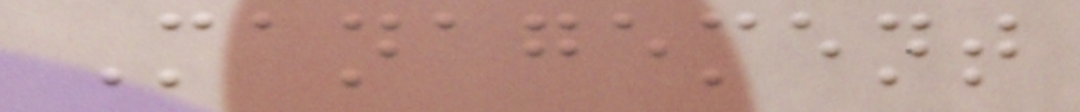Management
